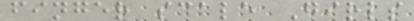finger scale Girls
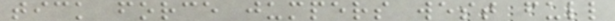tick force jumpers west full
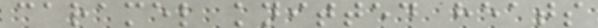caramel knitted heats
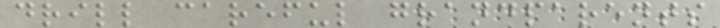drill careful grandparents
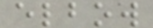elbow
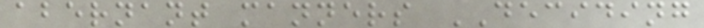abernant manners DECIDING
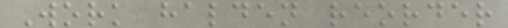Work halden reorder
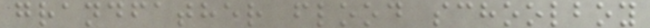grandfather flood schoolboy
